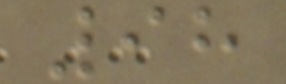98
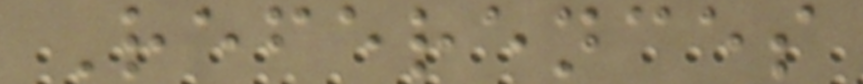References
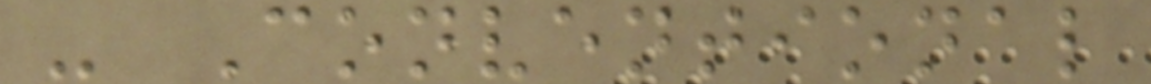- Conventional
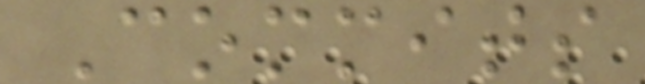Commits
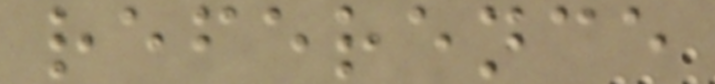reference
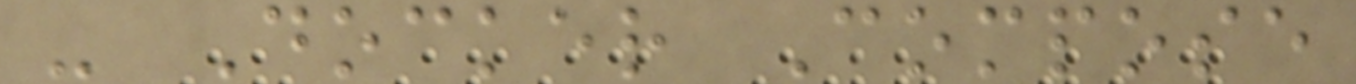- Docker Compose
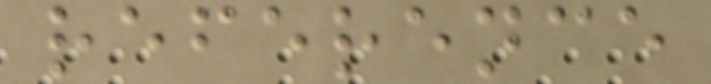reference
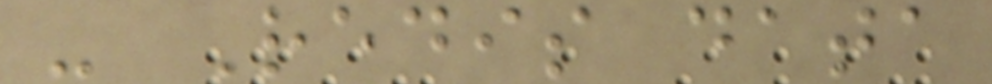- Redis data
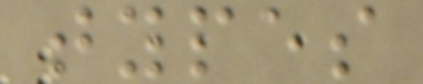types
